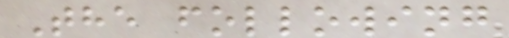The following
